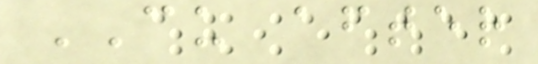CU after
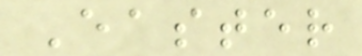Easter
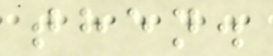then.
